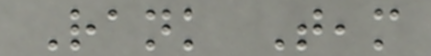Rank Team
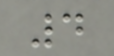4
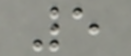5
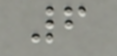6
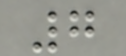7
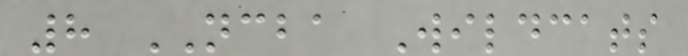8 NCBA Wildcats
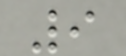9
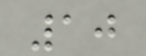10
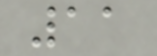11
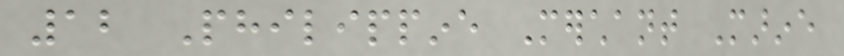12 Philippine Merchant Marine
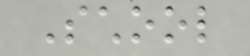School
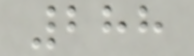288
